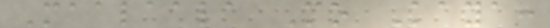Maalaala Mo Kaya:
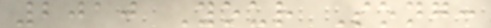2010 Your Song:
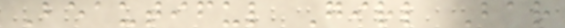Beautiful Girl Bar
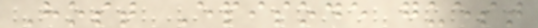Host Episode guest
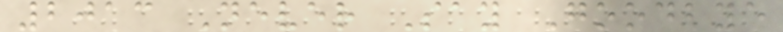2013 Never Say Goodbye
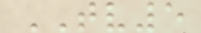TV5
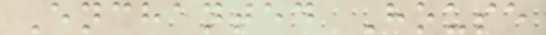Enchanted House
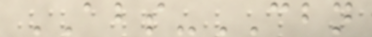ABS-CBN
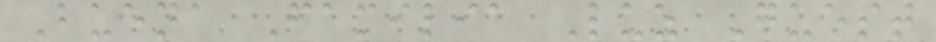Buena Familia Luz Guest
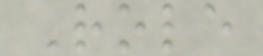Role
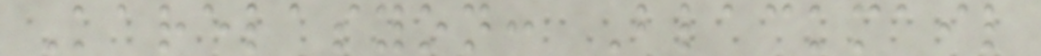Karelasyon: Blackmail
